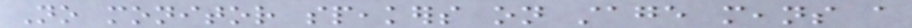No monitor speakers on stage means a
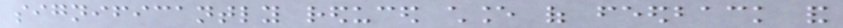significantly reduced chance of feedback and
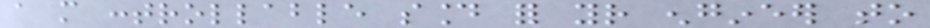a more controllable sound for your engineer to
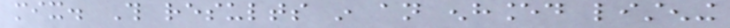mix. This results in an enhanced listening
